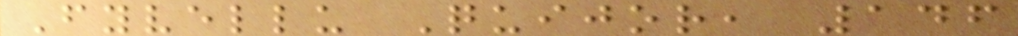Fyvellu Quijor, 146
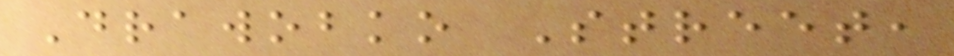Drawobko Street,
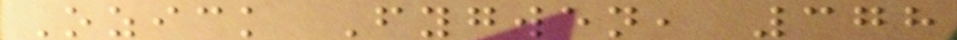Ozick Fygwen, 378
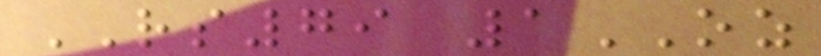RS79 1OZ
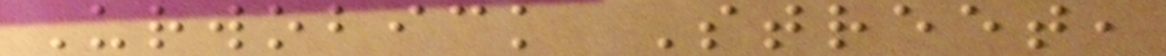Urwobick Street,
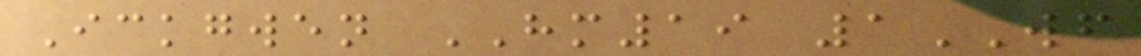Ickgwen HM19 1WF
